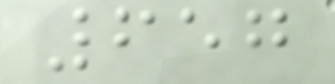657
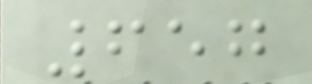657
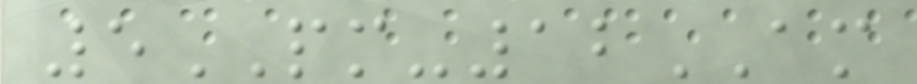5PM-12AM
